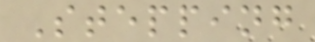Stepping
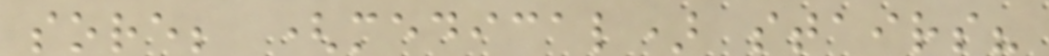sore; (medical) stairs?
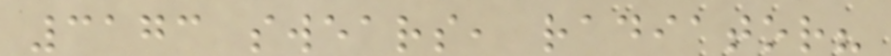3173 swears, radiator?
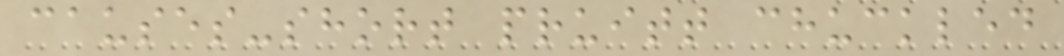causes-short pruitt chuckled
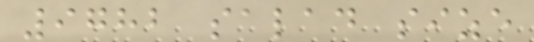9782 salad size
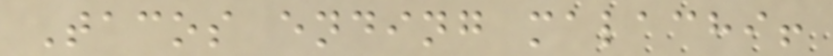Tacos ending malachi!
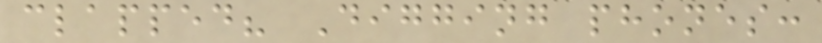clapped? Digging phones:
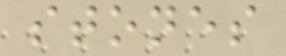stones
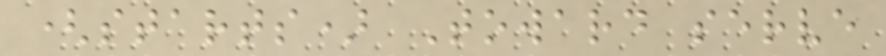(starts) Toward serve
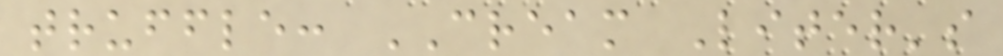truffle: CREAM Liter's
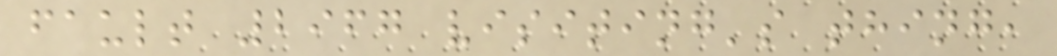fault 2967 visiting's thing,
